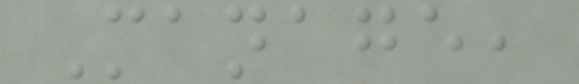Manage,
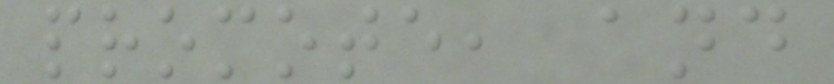promote, and
